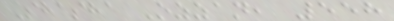Shasha Ozzan, 558
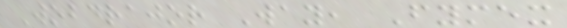Wobdrajor Way, Fymex
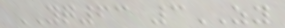YQ63 3ZY
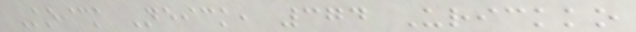Koick Neick, 374 Urickko
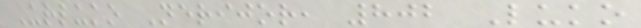Urluko Nerijor, 802 Luko
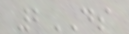2DS
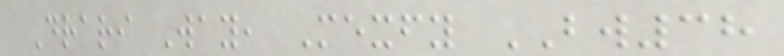Drari Way, Mexfy BW38
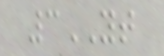3YT
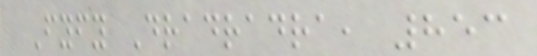Fyfy Dradradra, 853
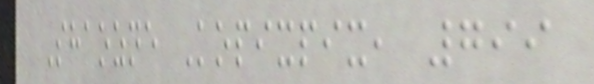Shaozne Kopixpix, 799
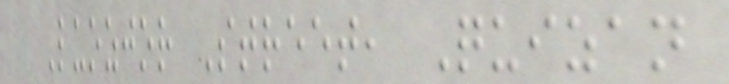Luozjor Street, Quizan
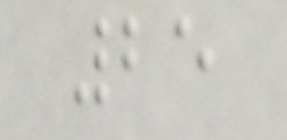25
